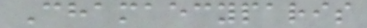Chamaecyparis
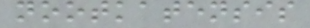nootkatensis
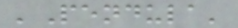'Pendula'
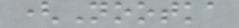(Nootka
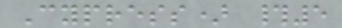Cypress) #5
